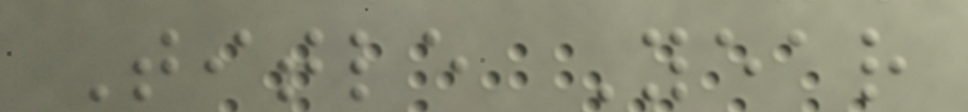Title Year
